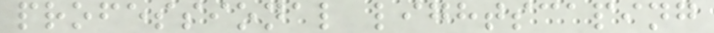professional lightscaping
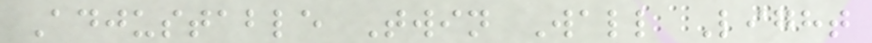Adjustable Twin Wall Light
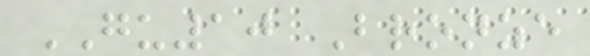GU10 Bronze
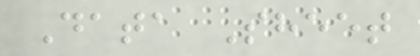Data Sheet
